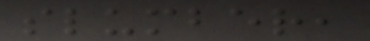slumber,
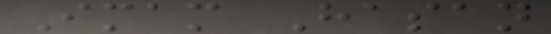Imam Hasan
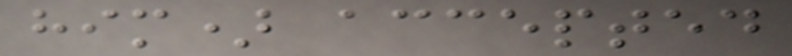him) accepted
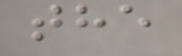the
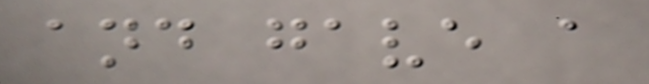and gave a
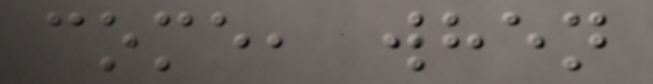come, when
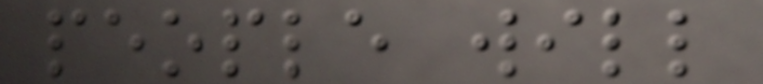people will
